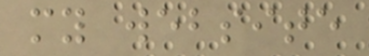my website
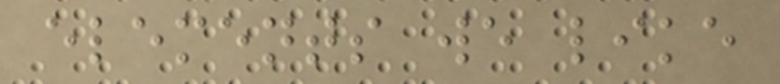elements we like
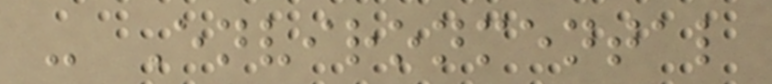- Environmental
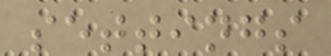settings
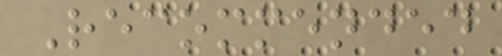Recommended
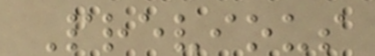Previous
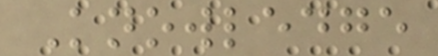Knowledge
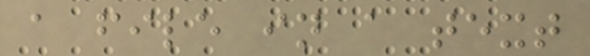a file in a text
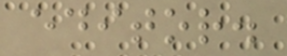editor.
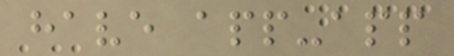have app-app
